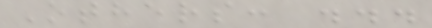Others: ...
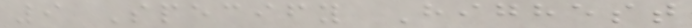9 Specify Highest
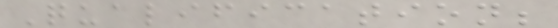Qualification;
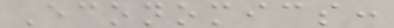Economics:
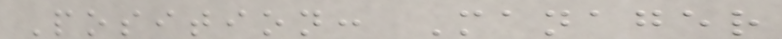Position: Manager
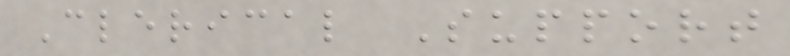Clerical Support
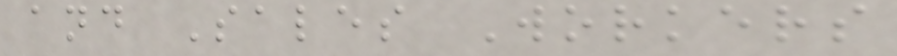and Sales Workers
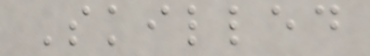Skilled
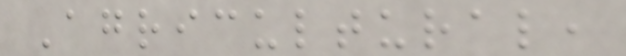Agricultural,
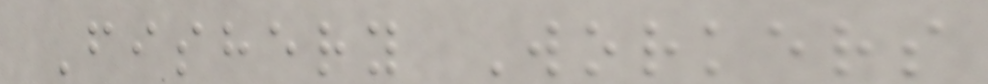Fishery Workers
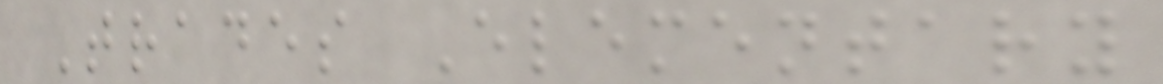Trades Elementary
